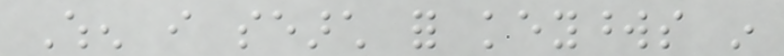When i search for keywords in
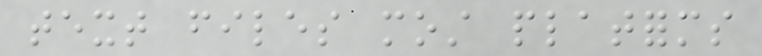text files most platforms
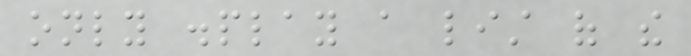only display a list of the
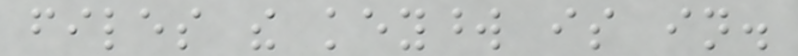files the keyword is in.
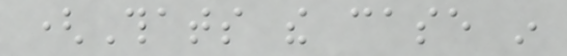(Thats the case in
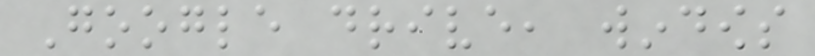Google drive, windows
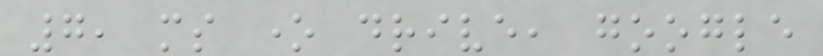7, ms one drive, google
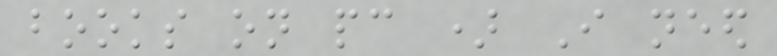books on pc ) I need
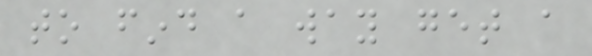to find a way get a
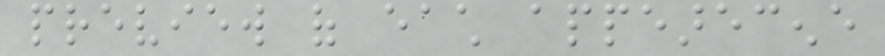preview of each appearecene
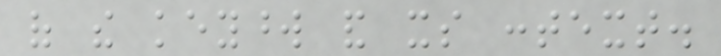of the keyword and its context.
